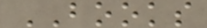BOOKS
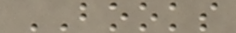BOOKS
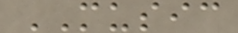MUSIC
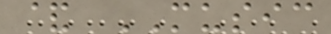& MUSIC
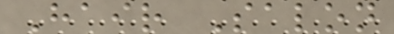Hair Salon
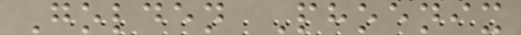Golden Phoenix
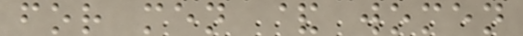for men & women
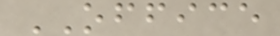OFFICE
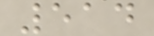514
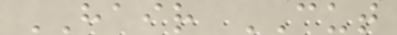HAIR CUT
